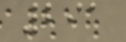291
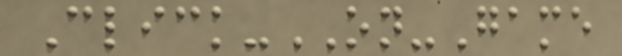Click-ON-Game
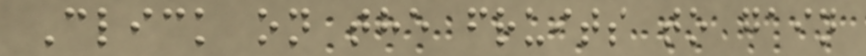Click on the fruits to gain
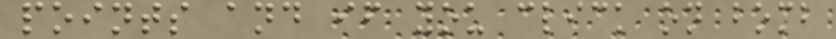points and if you click on bomb
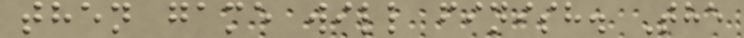then game will finish. The
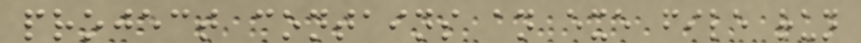project contains an exe file run
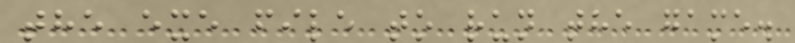the exe file to run the game.
